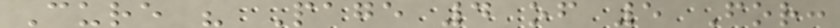Cure " Page 4 of 5 For:
